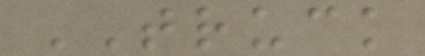TRUCK
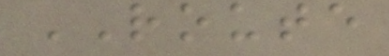ROUTE
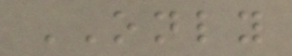ONLY
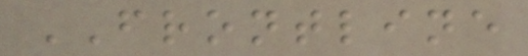FRONTLINE
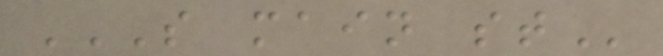S MAIN ST
